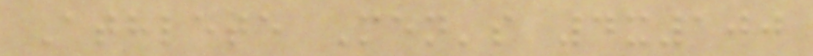Athlete Men's 4x100
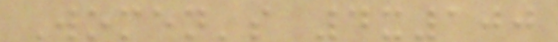Women's 4x100
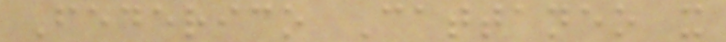Federico Cattaneo x
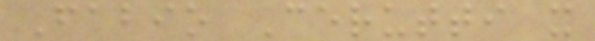Fabio Cerutti x
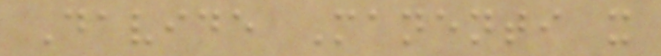Davide Manenti x
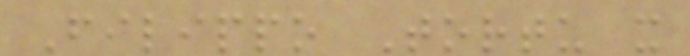Filippo Tortu x
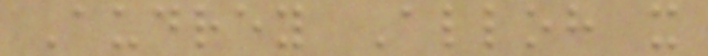Audrey Alloh x
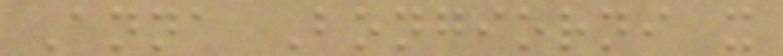Anna Bongiorni x
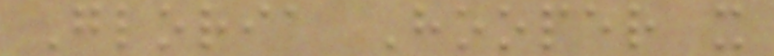Gloria Hooper x
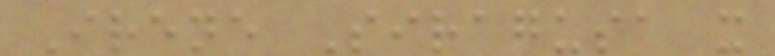Irene Siragusa x
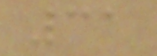31
